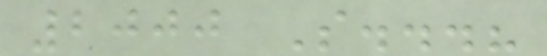2000 So...?
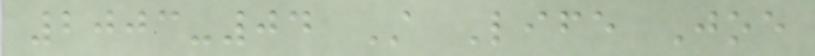2003-04 Still Life Joe
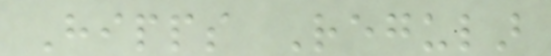Hipps Regular
